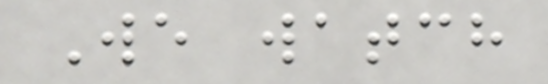We watch
